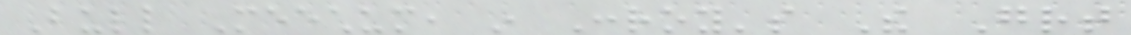Bull Meechum, in Conroy's The Great
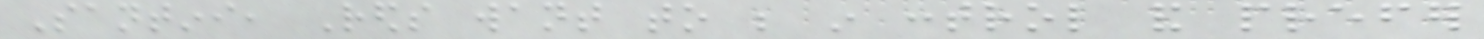Santini, Reds want to be in control and prefer
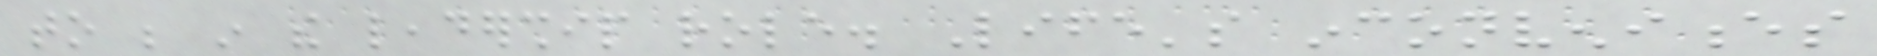to be in the leadership role. Life's inconveniences
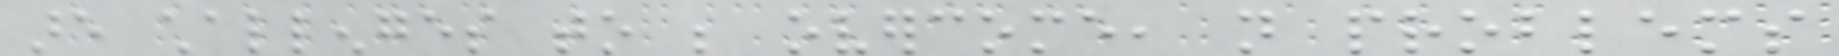are challenges to be overcome, not problems
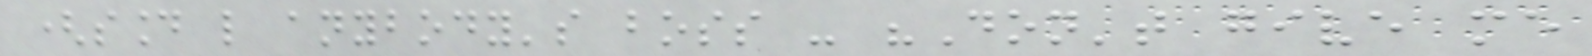(sound like anybody's boss - "Don't give me
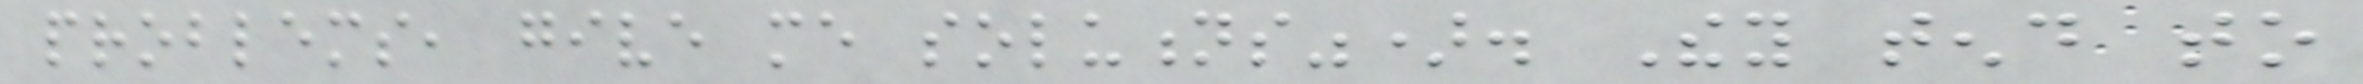problems, give me solutions"). They tend to
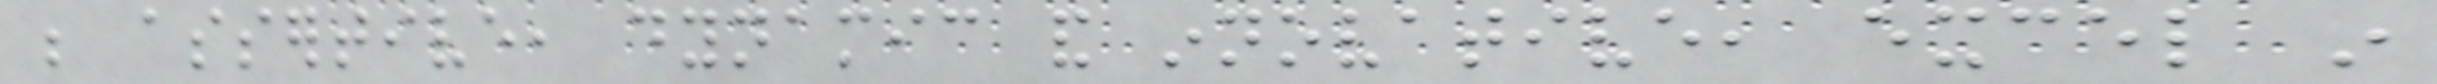be assertive, dynamic and innovative, excel in
